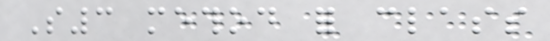S3 method for class
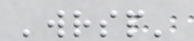'wrsp'
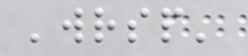'wrsp'
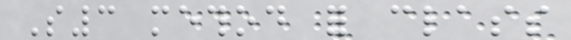S3 method for class
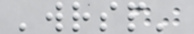'wrsp'
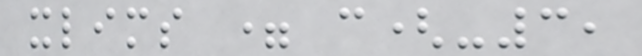xlims = c(-3,
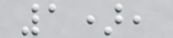1),
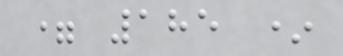= 185 *
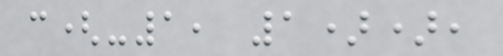c(-1, 1)),
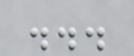...
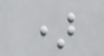)
